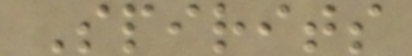Spirits
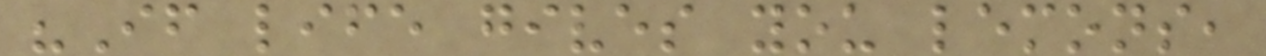"If life gives you lemons,
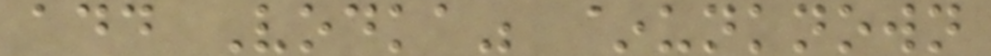add Vodka" ~unknown
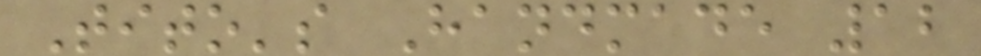Tito's Handmade 12
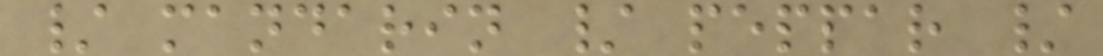/ mandarin / peppar /
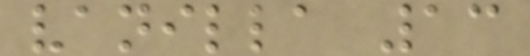vanilla 13
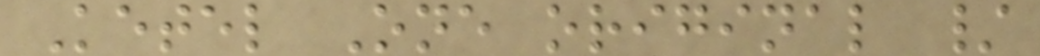Ketel One original /
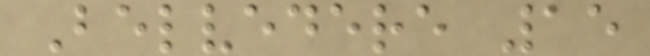Belvedere 15
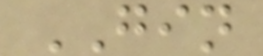GIN
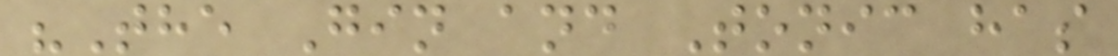"The Gin and Tonic has
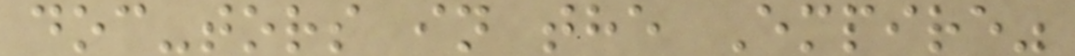doc-tors in the Empire"
